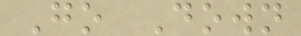Go Down
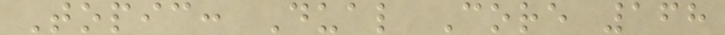Topic: Dual Core 168
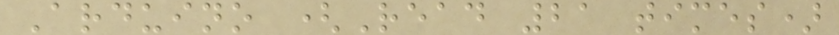Arduino (Read 21 times)
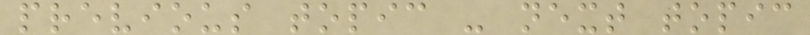previous topic - next topic
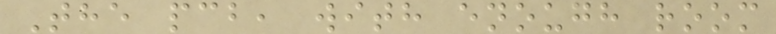The pcb, with enough room
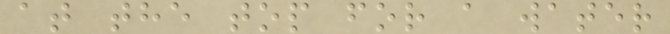at the top for a water
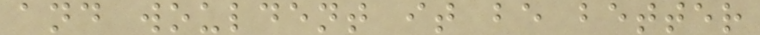and wouldent it be better
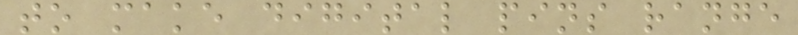to make digital pins range
